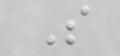S
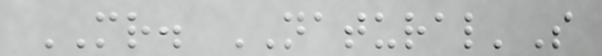MR. NATURAL'S
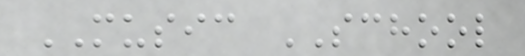MUSIC SCHOOL
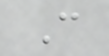C
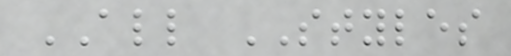ALL STYLES
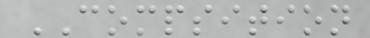COMPSITION
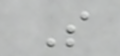S
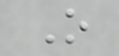O
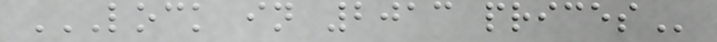LOCK IN 2013 PRICES
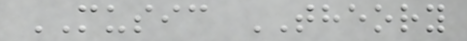MUSIC THEORY
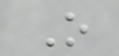O
